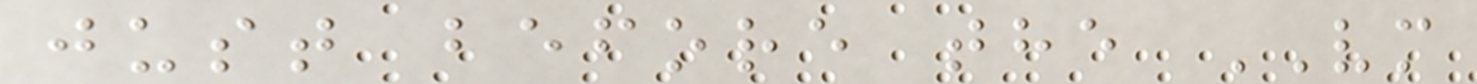just before the VM
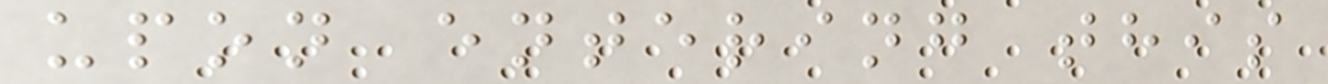upon entering this
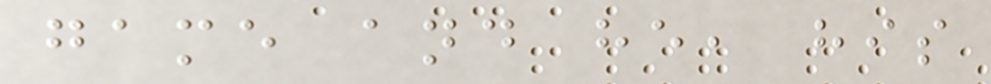game and he, his
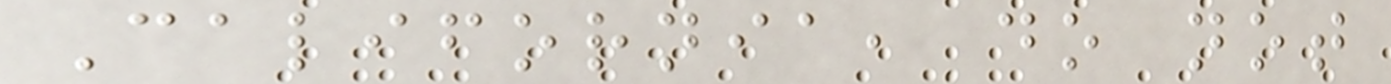California, do not
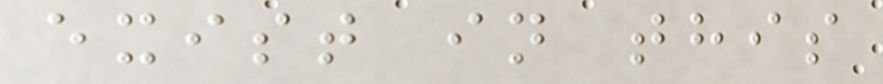exist in this
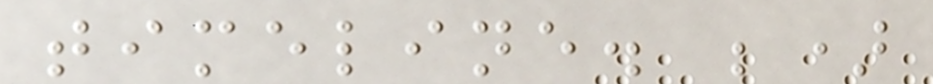timeline. ;)
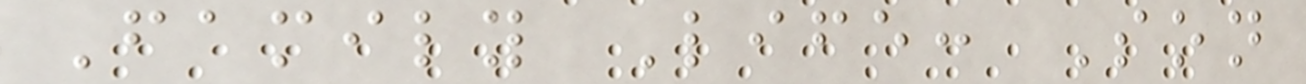Family Life: Son
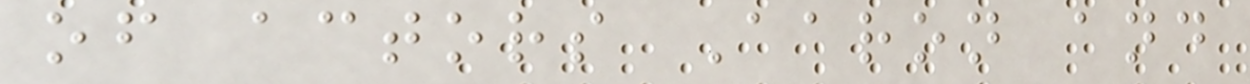of actors Aaron and
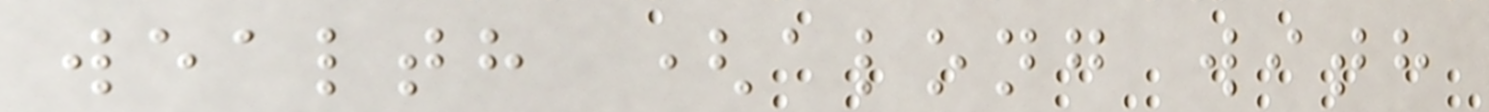wealth (along with
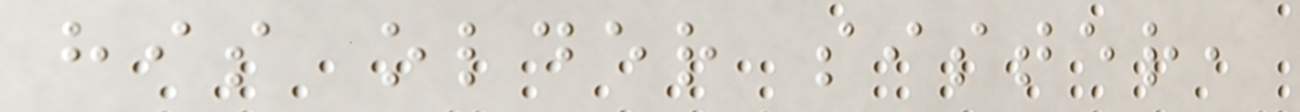his older sister,
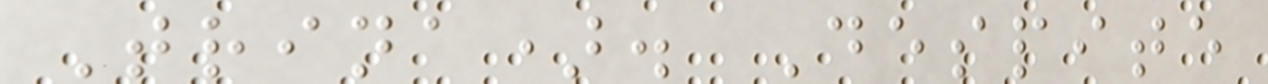Trina). Despite
